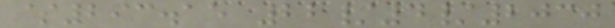$293.15 22/4/2030
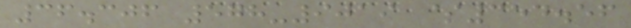36.306 578-9019 $354.56
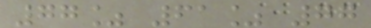77% 61% 77
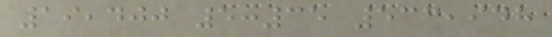19,400 5:35 533,948
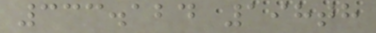333.124 198th
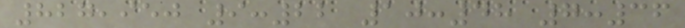827,950 9:22 10:48 7:36
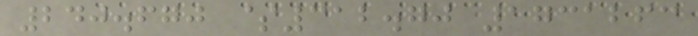240.670 $312.70 1731263
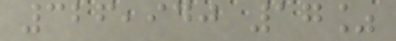326,940 17%
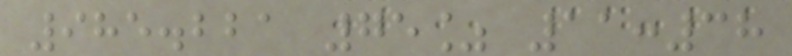985.221 75% 11:38
